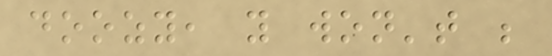doozy, you won't be
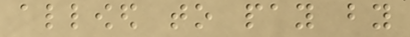allowed to pay by
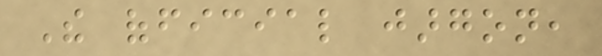The official jargon,
